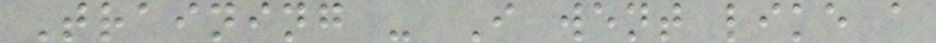Training - I went like a
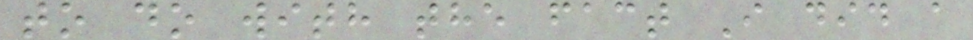to do with the fact I did a
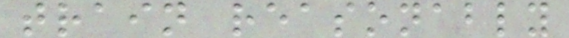train reasonably
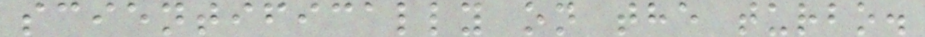scientifically on the turbo.
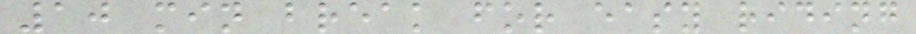10 min break for easy riding
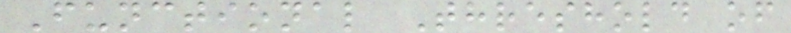Functional Threshold of
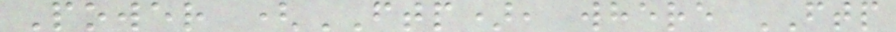Power (FTP), where FTP
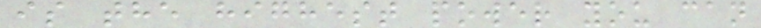is the highest power you can
